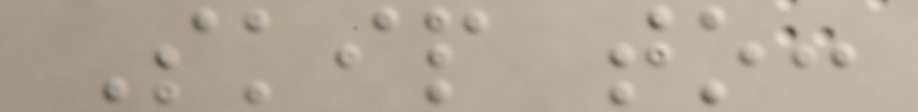Skip to:
